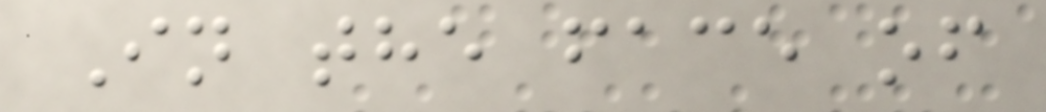In the face of
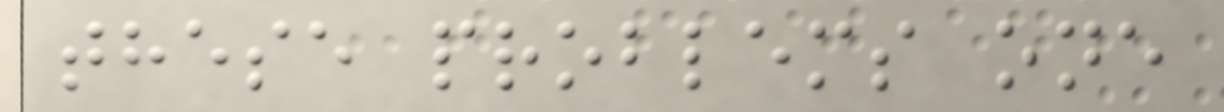these problems one
